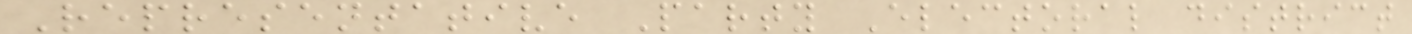Representative Party Electoral district
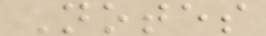Notes
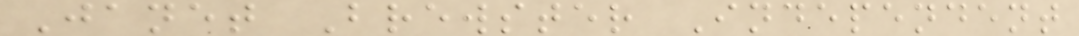Janet Brewster Independent
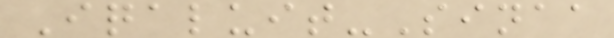Iqaluit-Sinaa
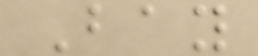Bay
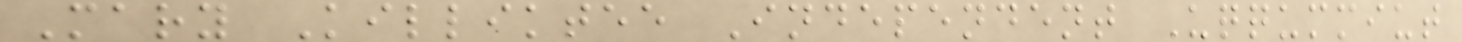Mary Killiktee Independent Uqqummiut
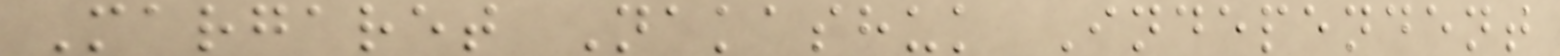Margaret Nakashuk Independent
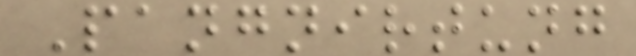Pangnirtung
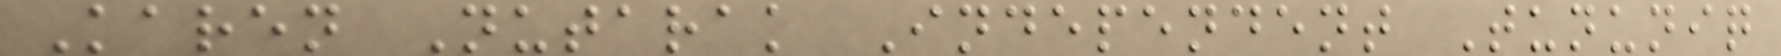Karen Nutarak Independent Tununiq
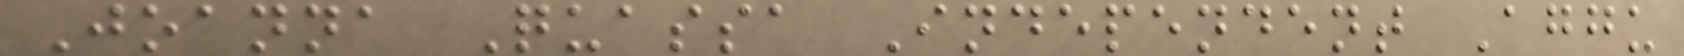Joanna Quassa Independent Aggu
